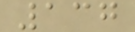137
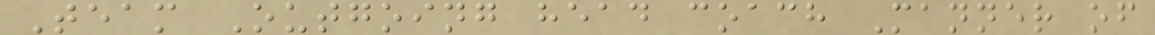Team Outgoing head coach Manner of
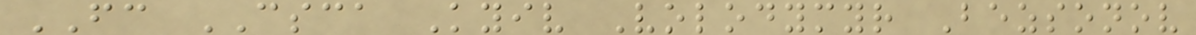FC CSCA Kyiv Volodymyr Bezsonov
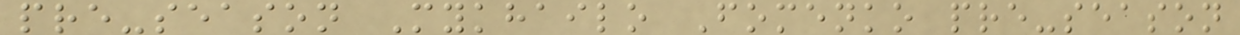pre-season Mykhailo Fomenko pre-season
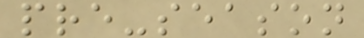pre-season
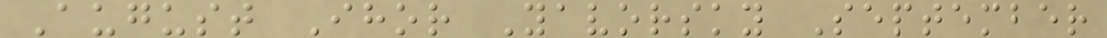August Ihor Yavorsky September
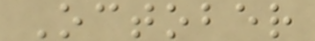October
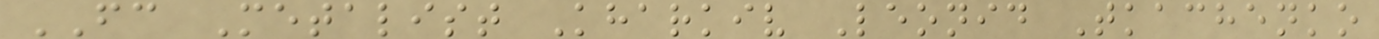FC Metalist Kharkiv Leonid Tkachenko
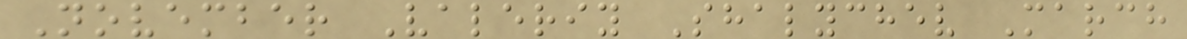November Valeriy Shalychev March
